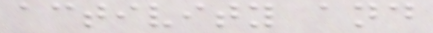activity and
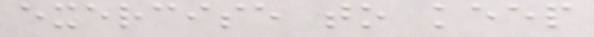exercise to keep
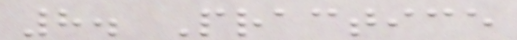8. Practice
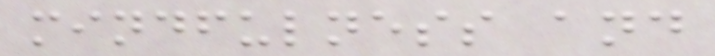mindfulness and
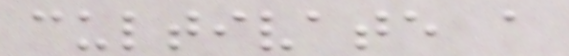cultivate a
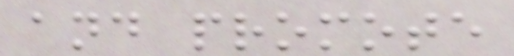and promote
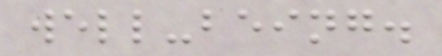well-being.
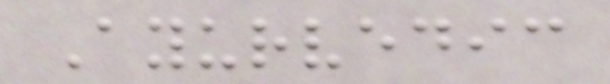Ayurvedic
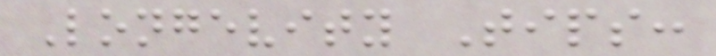Longevity Tips:
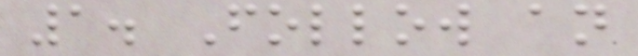1. Follow an
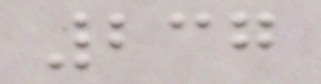237
